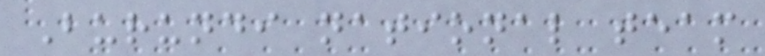Burundi national team
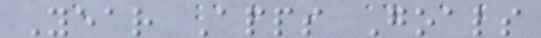Year Apps Goals
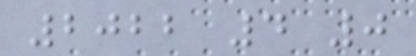2022 4 0
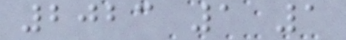2023 1 1
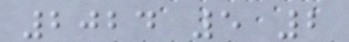2024 5 2
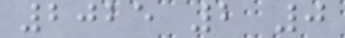2025 2 0
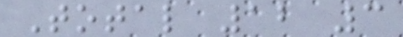Total 12 3
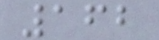162
